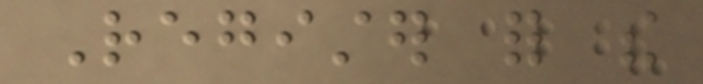Register for the
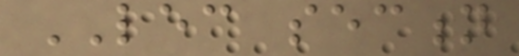LEC section
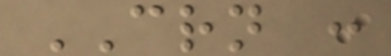CRN :
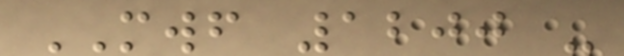MWF 1200 -
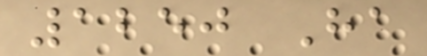1250 Ha
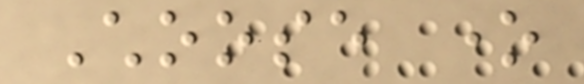Choose one
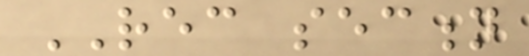REC section
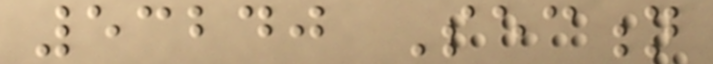53240 Section
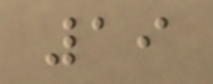19
